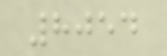8054
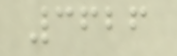3626
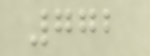772
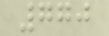770
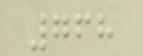768
